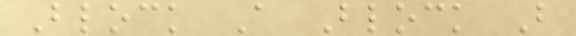Block A Block B
